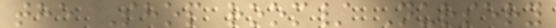the Shop room/ Nursery
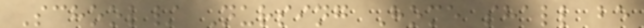School/ Nursing Home shall be
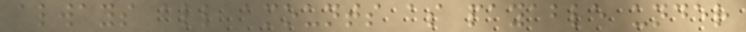always all amounts as payable under
